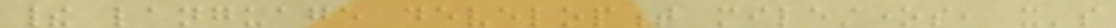their language development milestones, it's
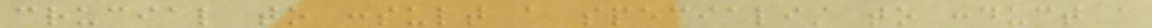crucial to consult a specialist to conduct a
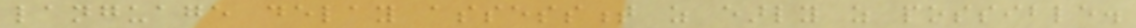language delay assessment as early as possible.
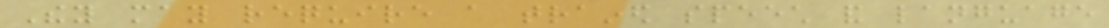They may require a trained speech and language
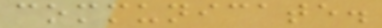communicate.
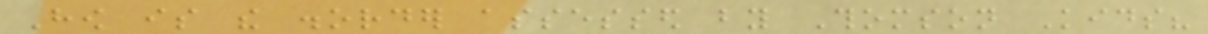How is the disorder assessed by Thomson Kids?
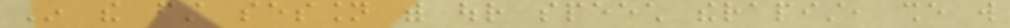In the first session with our speech therapist, she will
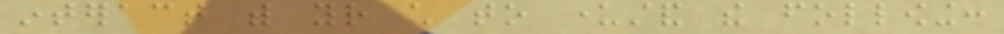interact with your child to understand the following:
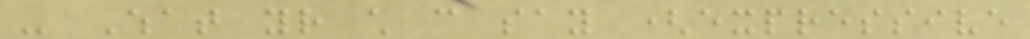- What your child can say (expressive
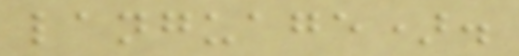language).
